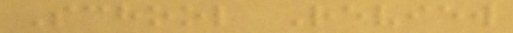School Review
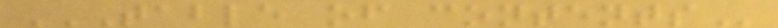TABLE OF CONTENTS
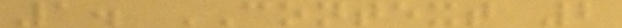1. CONTEXT 2
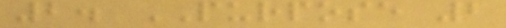2. PURPOSE 2
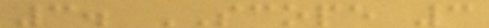3. SCOPE 3
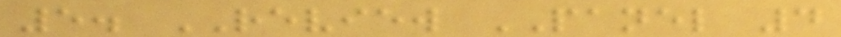5. REVIEW PANEL 4
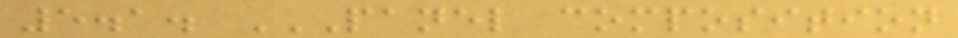5.1. PANEL COMPOSITION
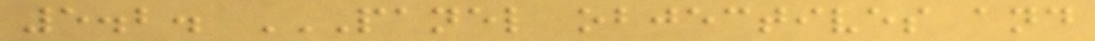5.2. PANEL OBJECTIVES AND
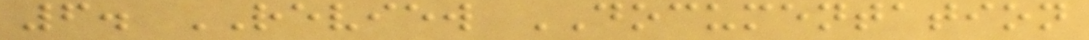6. REVIEW DOCUMENTATION
